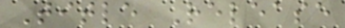Title Release
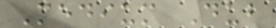Medium Dub
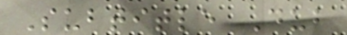Subtitle Dub
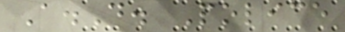A.D. Police
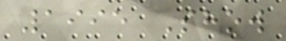1995 Show
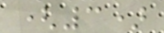(3)
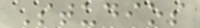Studios
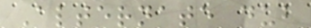Alternate dub
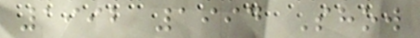1992 1994 Show
